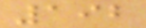192
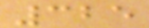325
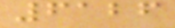6126
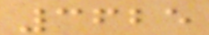3625
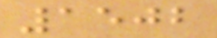1502
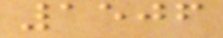1506
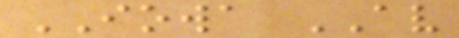IOWA AV
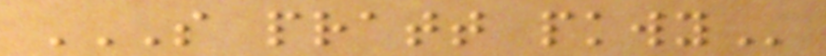S PRATT PKWY
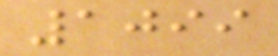1099
